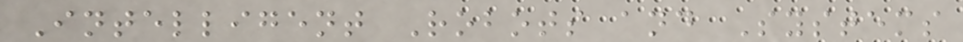Intelligent Robots and Systems
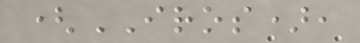(IROS),
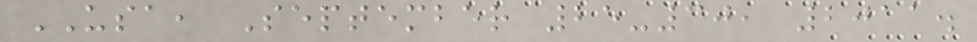USA, September 25-30, 2011.
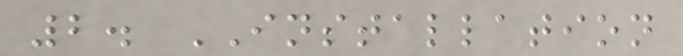2. INSTALLATION
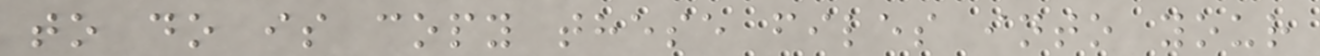to do is copy these files into your
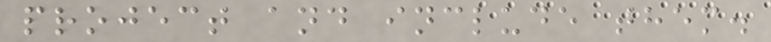project and include them.
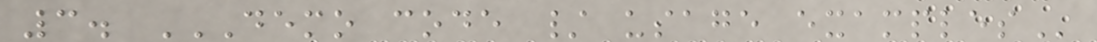3. DEMO CODE / USAGE EXAMPLES
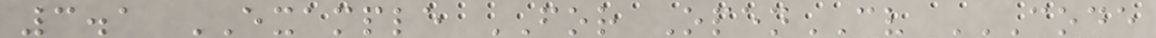3.1 EXAMPLE FOR OpenCV CODE
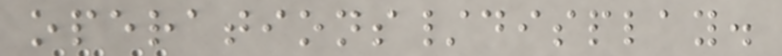operations/display.
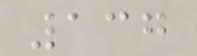137
